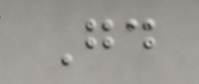Good
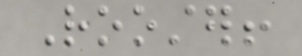Rooster!
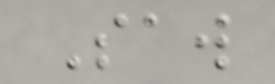Saw
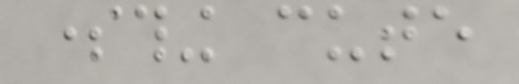something cute
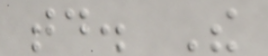today. The
